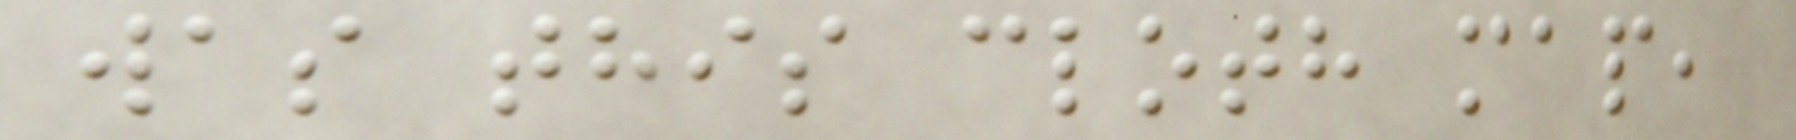was this cloth map,
